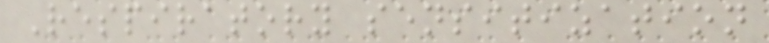Respiratory sensitization
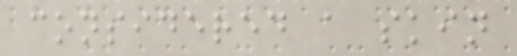considered a skin
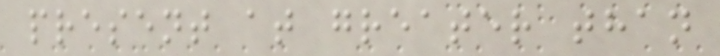present at greater than
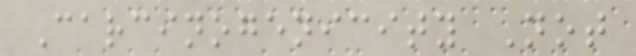Carcinogenicity Not
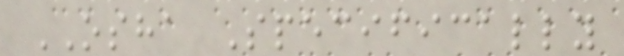OSHA Specifically
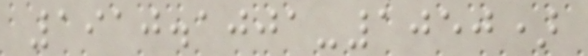1910.1001-1050)
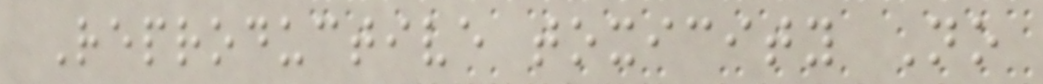Reproductive toxicity No
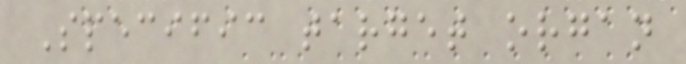Specific target organ
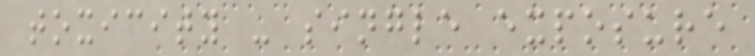toxicity - single exposure
